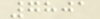7801
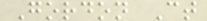Gordon Ct
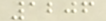1206
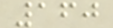160
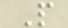P
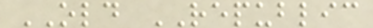OLD REPUBLIC
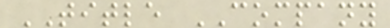TITLE COMPANY
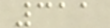311
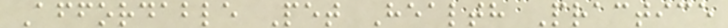Affordable Pet Health Practice
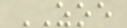ZOE
